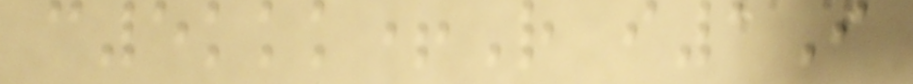c5kkk+R i1I
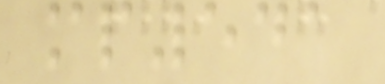mp541
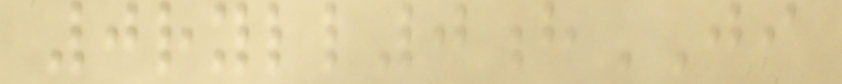0ryll0hJI
